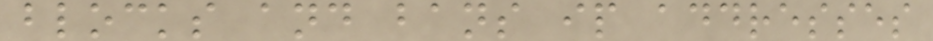blocks and bans ip addresses
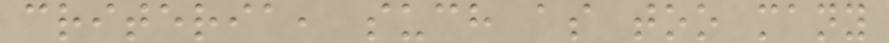criteria, such as too many
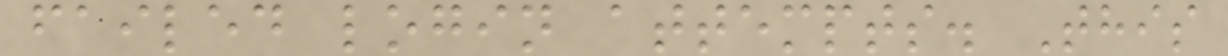failed login attempts. This
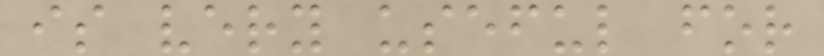is very useful for
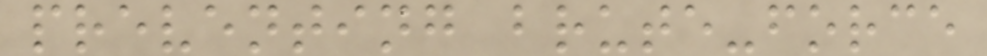preventing brute-force
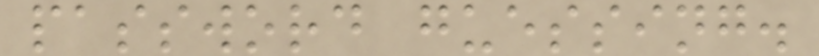password guessing.
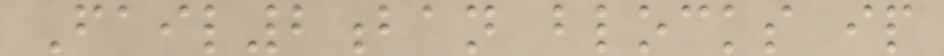Fail2ban blocks ip
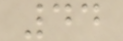44
